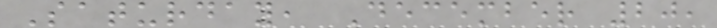Saturday, December 20,
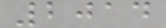2014
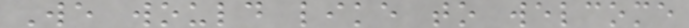We would like to welcome
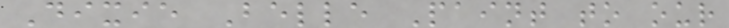Dixie Belle Paint to our
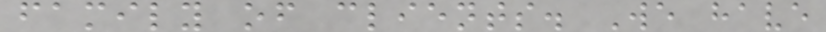family of clients. We have
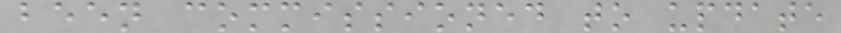been commissioned to update
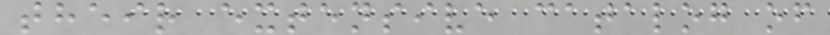their extensive catalog of
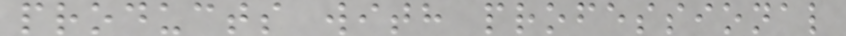products with professional
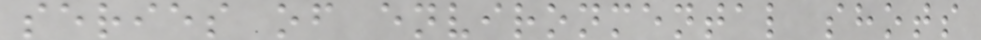series of environmental shots
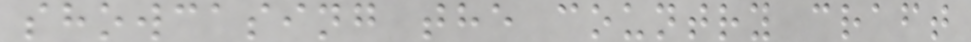showcasing the country craft
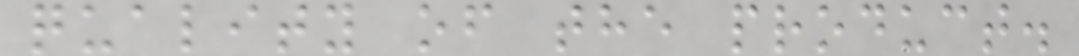quality of the product.
